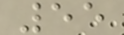55
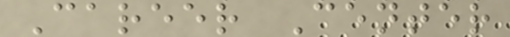Career Center
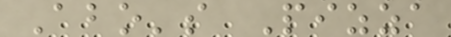Abo's Pizza
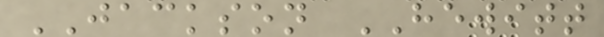JACKSON HEWITT
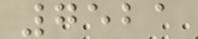7521
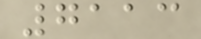7113
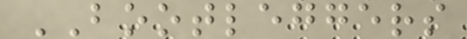BOOTLEGGERS
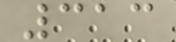313
